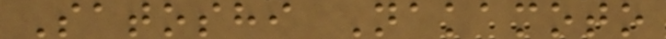Satoshi Nakamoto
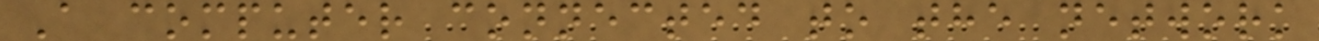A computer connected to the network
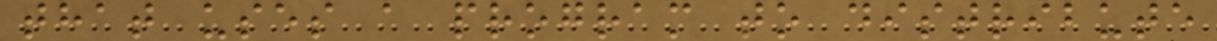that uses a program to distribute
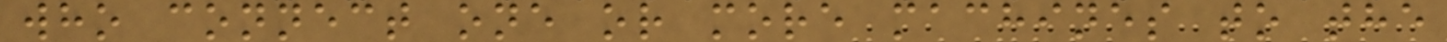who connect one or more machines to the
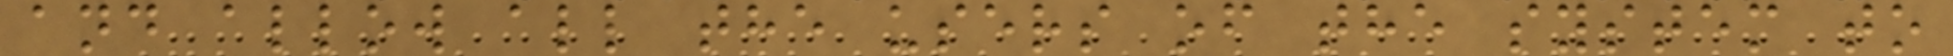and allow all the users of the system to
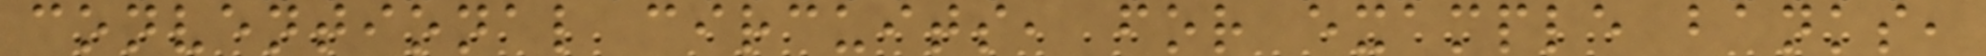conventional circuits, for example banks,
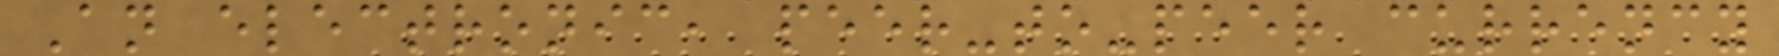An electronic, peer-to-peer currency
